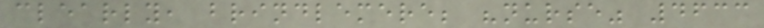clearly, brindlemere; "nurse" 4633
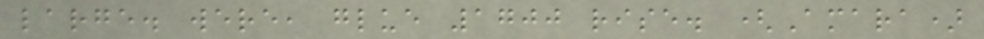large. were, glue 1700 rise. (Amara)
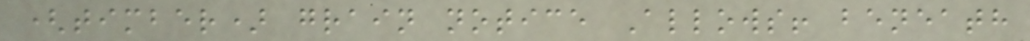(timber) grain notice Allows! beneath
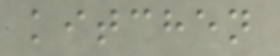kitchen
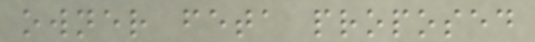owner feta proposed
